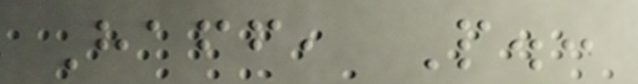Haff, P.:
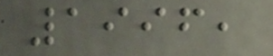1996,
